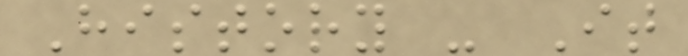History - It
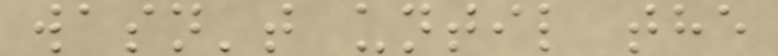wasn't until the
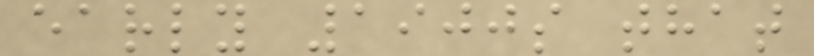early 1900s that
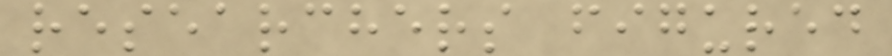researchers figured
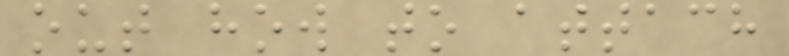out how to attach
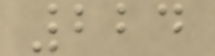224
